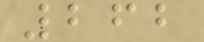262
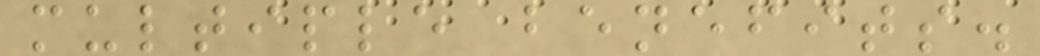multiple benefits.
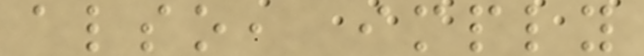also, imply
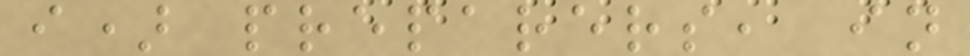i) preparers, in
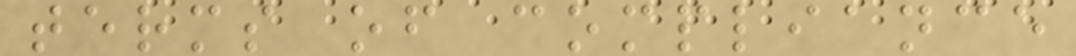terms of compliance
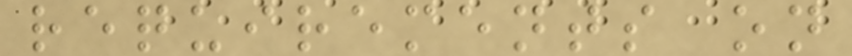requirements on
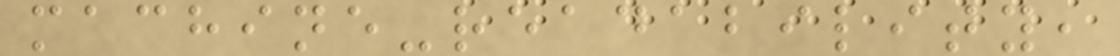machine-readability,
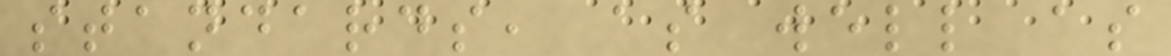standards, as well as
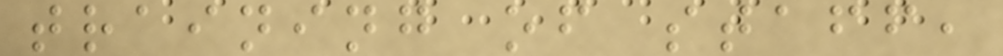training of staff,
